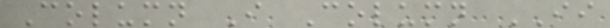Column I Column II
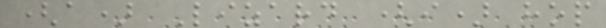(a) Lizard (i) hop
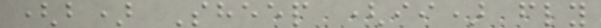(b) Sheep (ii) fly
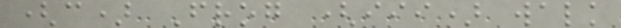(c) Frog (iii) walk
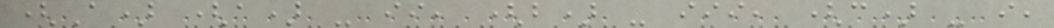(A) (a) - ii, (b) - iii, (c) - i,
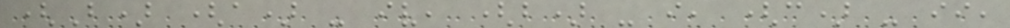(B) (a) - iv, (b) - i, (c) - ii,
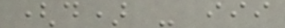(d) - iii
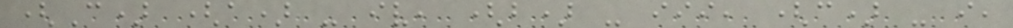(C) (a) - iv, (b) - iii, (c) - i,
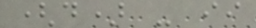(d) - ii
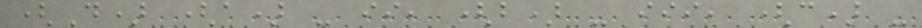(D) (a) - ii, (b) - iii, (c) -
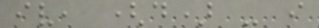iv, (d) - i
